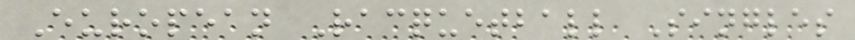European Racquetball Singles
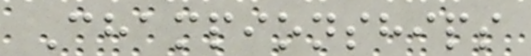Championships
